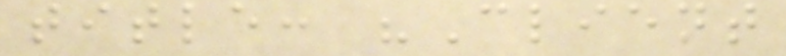title: "Client
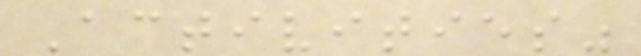Activities"
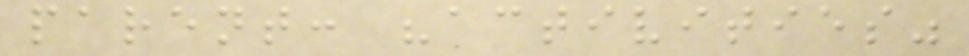parent: "activities"
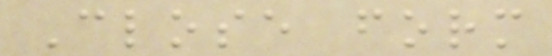Close form
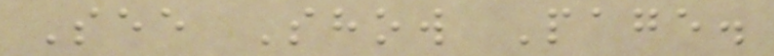See Show Page.
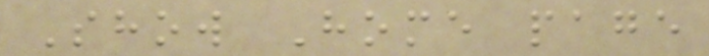Show Home page
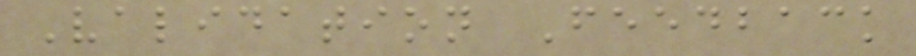Validation Feedback
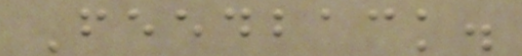Feedback.
